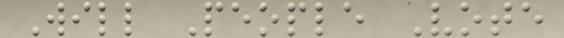Will People Vote
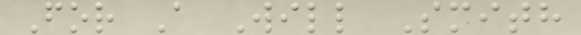For A Will Smith
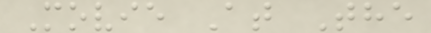Movie At The
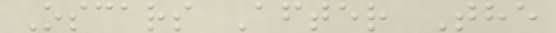Oscars After The
